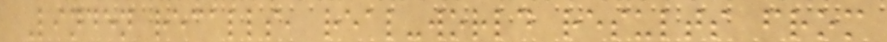Linden recalls, real-world results from
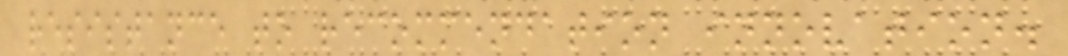resistance to recommendation innovation.
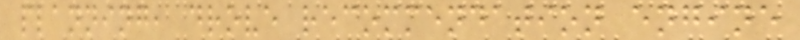planning, drove recommendation engine
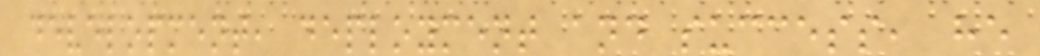development, deployment and success, he
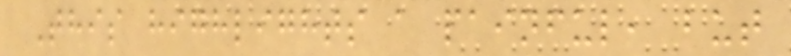This highlights a painful, but
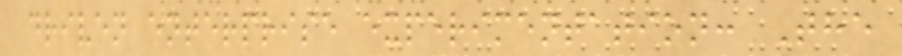driven enterprise experimentation: The
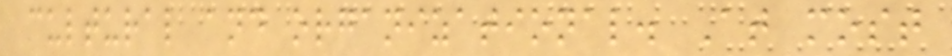cultural and organizational. At most
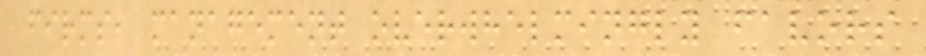firms, management overwhelmingly favors
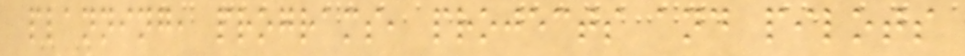planning, programs, projects and pilots
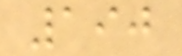190
